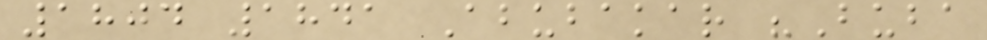1804 1841 Abubakar "Buba
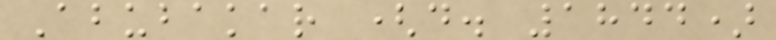Abubakar (d. 1844)
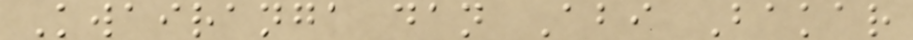Kwairanga dan Abi Bakar
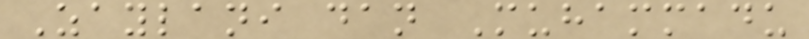Zaylani dan Muhammadu
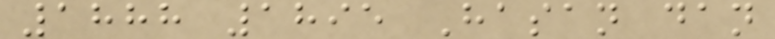1888 1895 Hasan dan
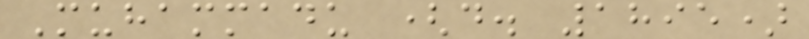Muhammadu (d. 1895)
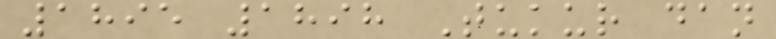1895 1898 Tukur dan
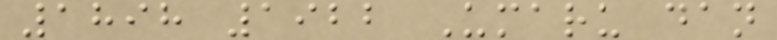1898 1922 Umaru dan
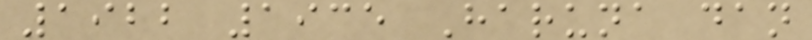1922 1935 Haruna dan
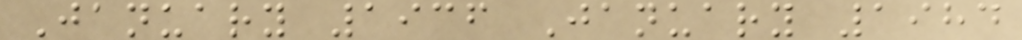January 1936 January 1984
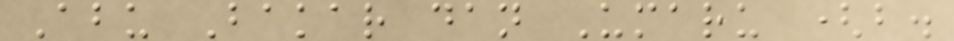Abu Bakar dan Umaru (b.
